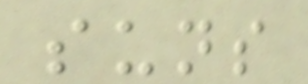suns
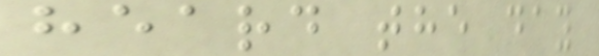heard the day
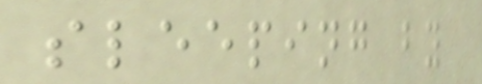sleeping by
